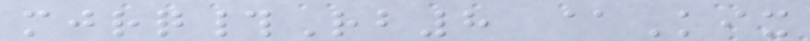mjrq#Rb8 @Kix
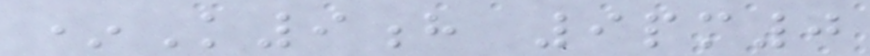*K9h 9pm0
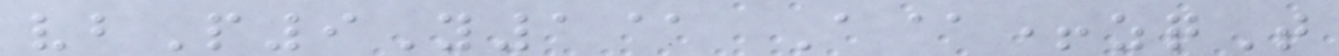vbP9Y1@ A@+zqT
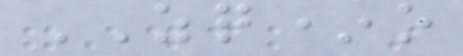ZQ*o
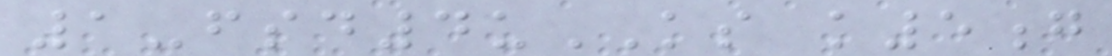1-fsd4uKS k5g
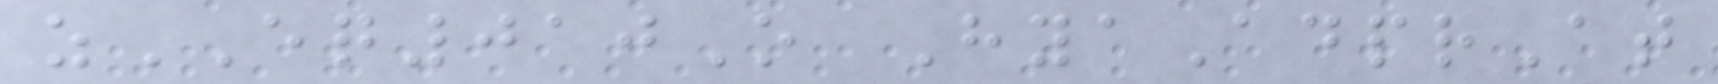zEQ010O HyaAdprAt
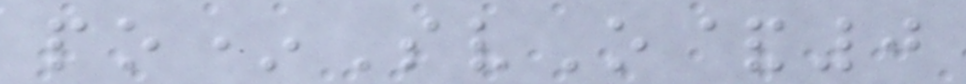po*SvO&0
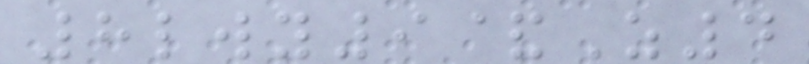8lwy9&Z4
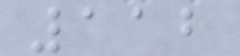112
